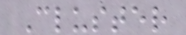Cluster
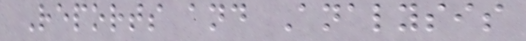Reports and Analysis
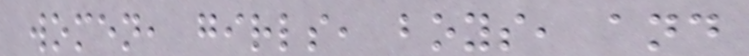women, girls, boys, and
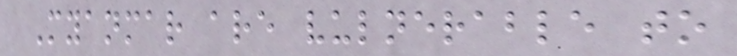Myanmar are vulnerable to
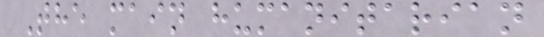The main humanitarian
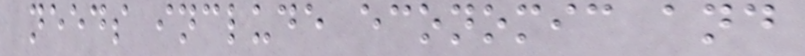needs include economic and
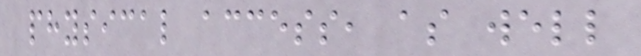physical access, as well
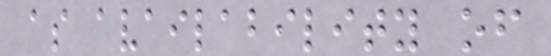as availability of
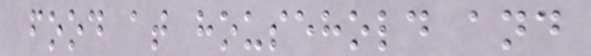food at household and
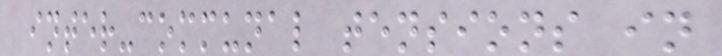inter-communal tensions in
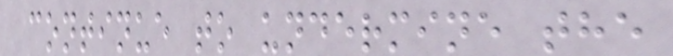continue to undermine the
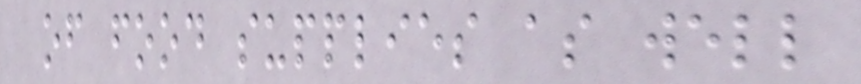of food supplies as well
